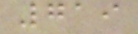719
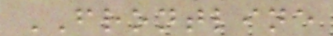FRONTLINE
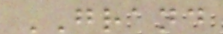GRAND
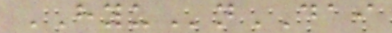HYUnDAI
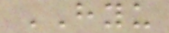HYU
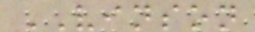VINSON
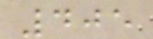405
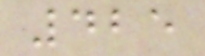425
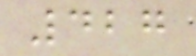427
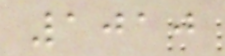1010
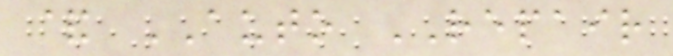& AUTO REPAIR
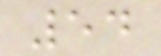54
